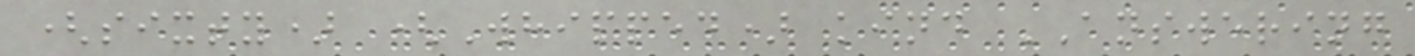(sixty) (Whipped) kind ANSWERING
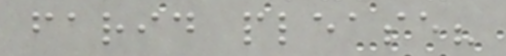farid please?
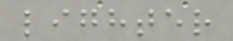lighter
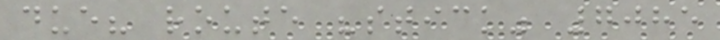due? route "stick" 7085
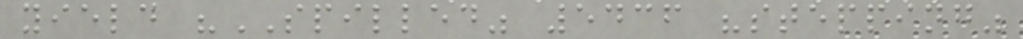yield "SPILLED" 5436 "stepping"
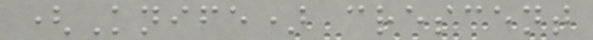(Knife) crescent
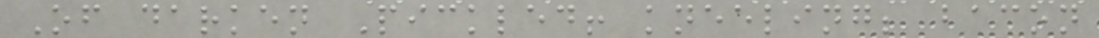Of darken Pickled! kneeling; bacon
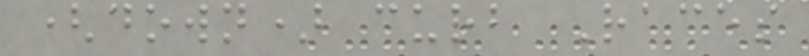(down) curb Races
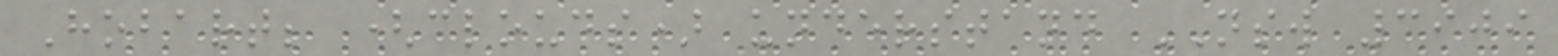Hobart; (clouds) understand NSW 3909
